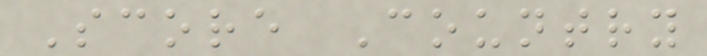Score Country
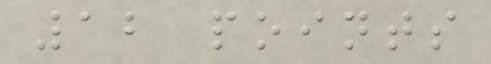12 points
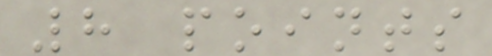8 points
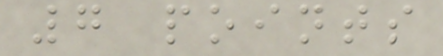7 points
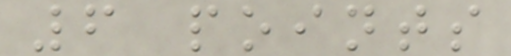6 points
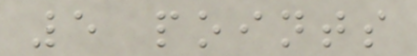5 points
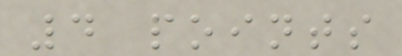4 points
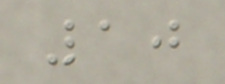10
